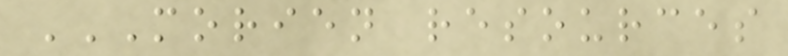MORIEN RESOURCES
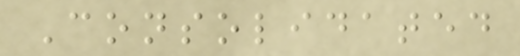Consolidated
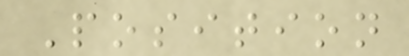Position
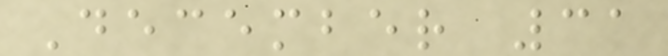December 31
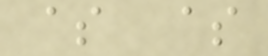$ $
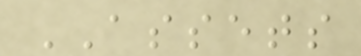ASSETS
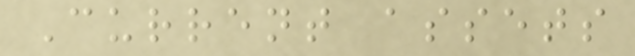Current assets
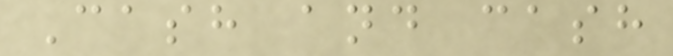Cash and cash
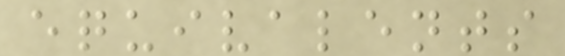equivalents
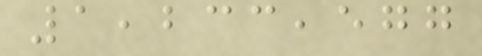1,233,577
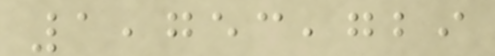1,753,729
